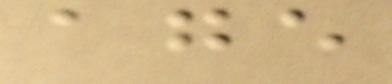age
